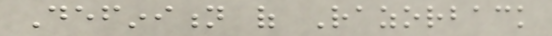Definition of Razorback
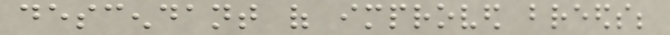descendant of improved breeds;
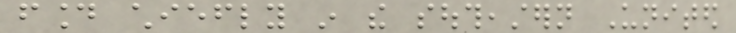found chiefly in the southeastern United
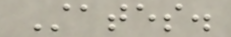States.
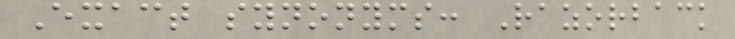Exact synonyms: Razorback
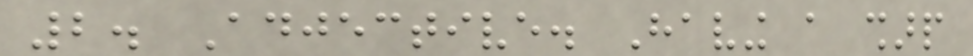2. Adjective. Having a sharp
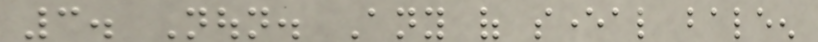3. Noun. Any of several baleen
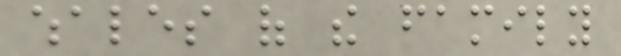whales of the family
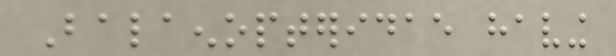Balaenopteridae having
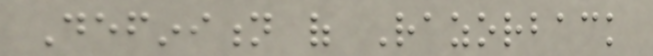Definition of Razorback
